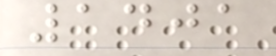1401
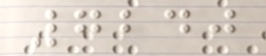7240
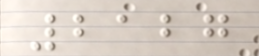2127
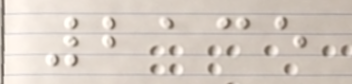2135
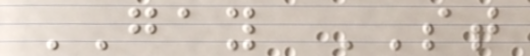GAY ST
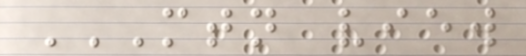MTN VIEW
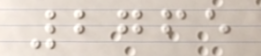2765
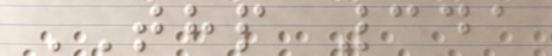THP 341
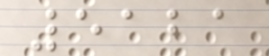5121
